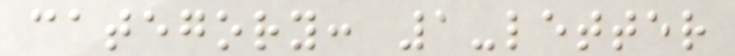category: 1-letter
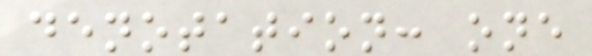denotation: one
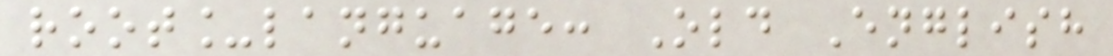root_language: Old English
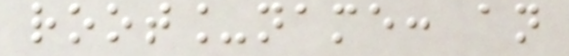root_name: an
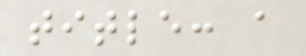title: a
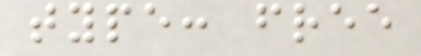type: free
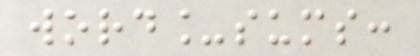word_sums:
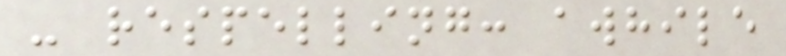- respelling: awhile
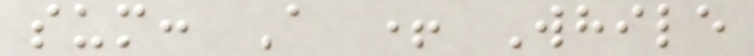sum: A + While
